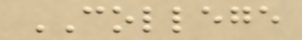COLLEGE
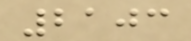2103
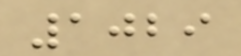1029
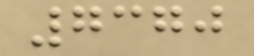7370
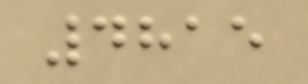4815
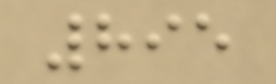895
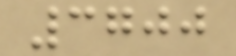3700
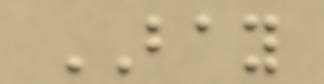BAY
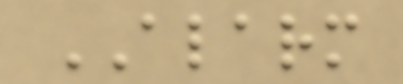ALARM
